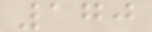170
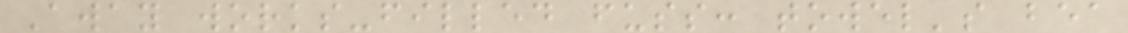Away works-filled fuss: towel's bea
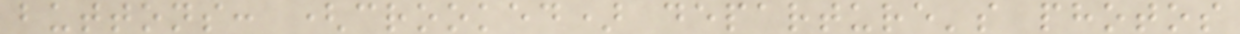buttons: (crooked) departure's photos
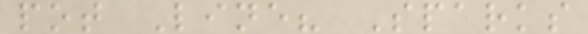pot Line? Sparks
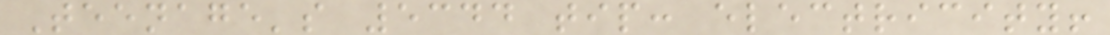Teenage's 5344 tip: electricity!
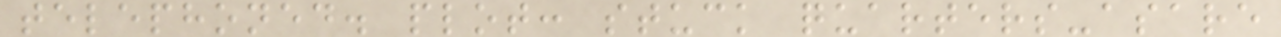telephoned. plot: stuck quarters-asare
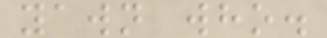yawn who.
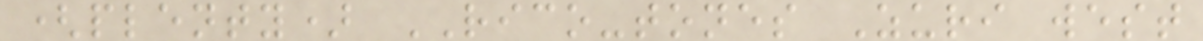(plenty) RICO-tones Zuri west
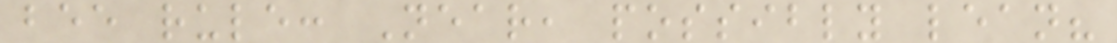bee rule: Near, possibly lean?
